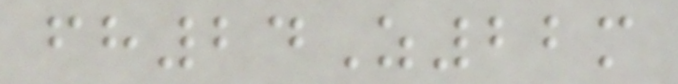fh24Z22m
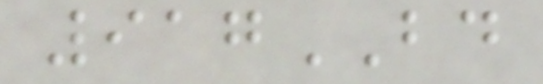917BD
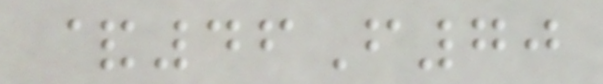&46F70
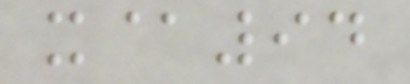x@94
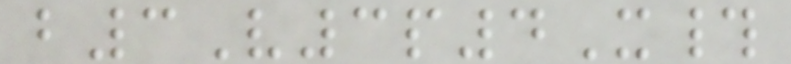b3V3p4X#
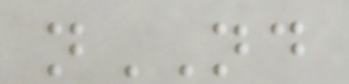nND
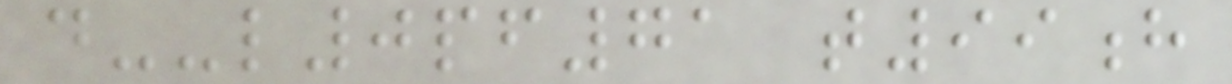d--l0pf71 t99h
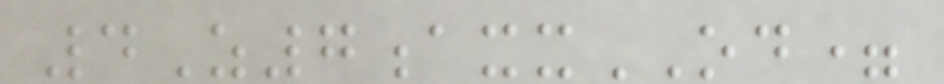4Z7axxOD=
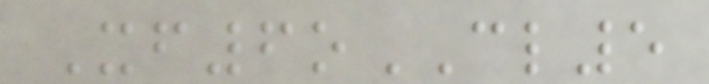Xf6oCL5
